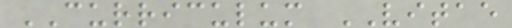CURRICULUM VITAE
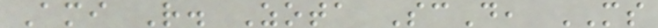Ami R. Zota ScD, MS
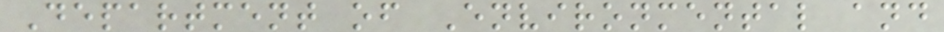Department of Environmental and
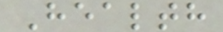Health
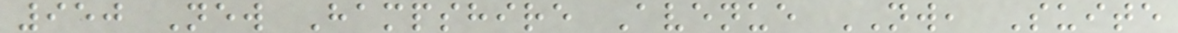950 New Hampshire Avenue NW, Suite
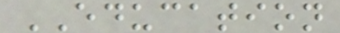EDUCATION
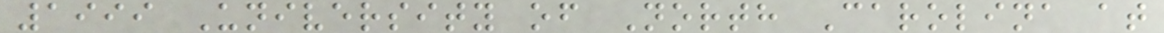1999 University of North Carolina at
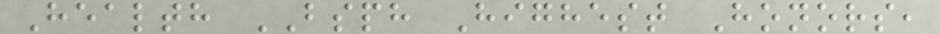Health BSPH Highest Honors,
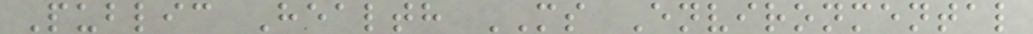Public Health MS Environmental
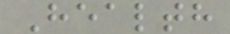Health
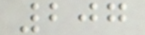207
